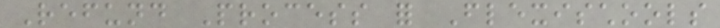Refund Process for Flexischools
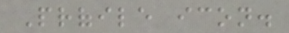Profile icon.
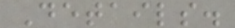Details.
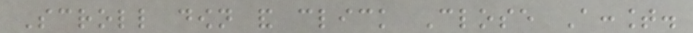Scroll down and click Close Account.
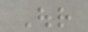Our
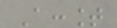Account
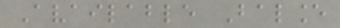Available Balance
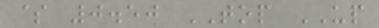$ 0.50 TOP UP
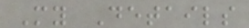My Details
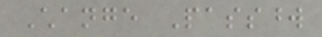Change Password
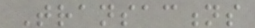Transactions
